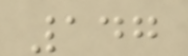147
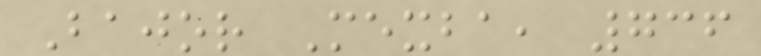Bajor Mexba, 736
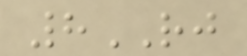8RJ
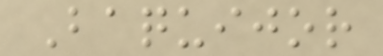Baquijor
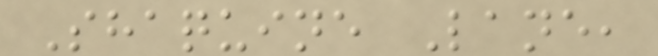Shaquine Lane,
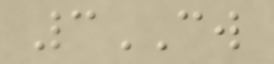3CW
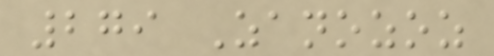279 Zanozoz
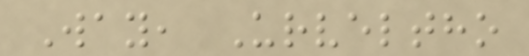Way, Urveltho
